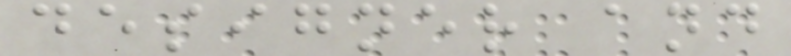designer and
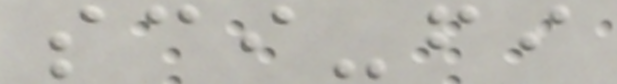sci-fi
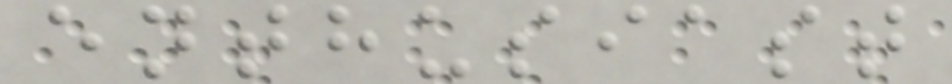enthusiast
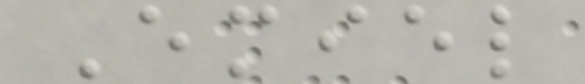Emiel
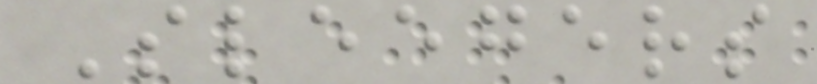Sleegers
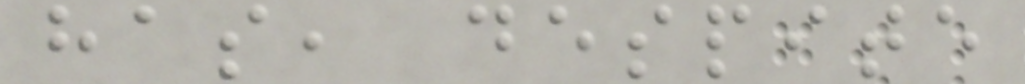has, despite
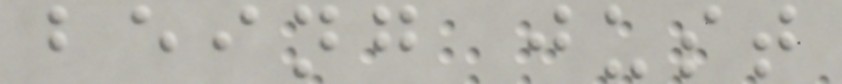being just
